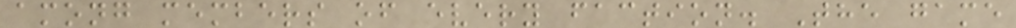among members of every faction. The game
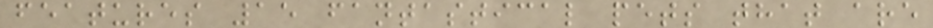features 15 fantastical pets that are
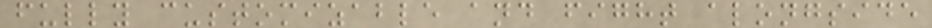fully customizable and fight alongside
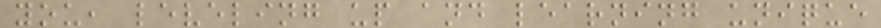you, leveling up and learning unique
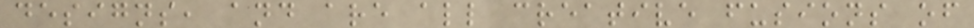designs, and are all creative fusions of
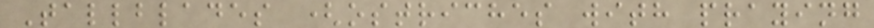Tallblades (ostriches with praying
